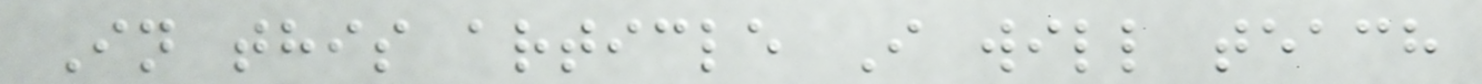In this article I will teach
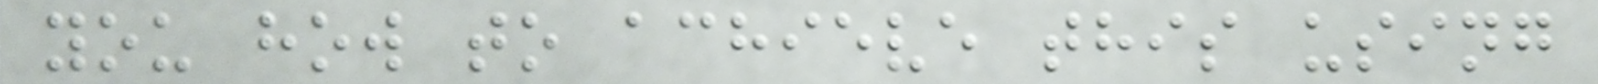you how to achieve this using
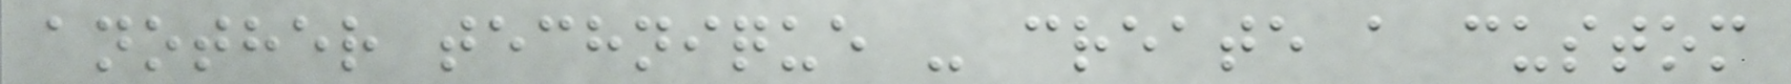another technique - create a custom
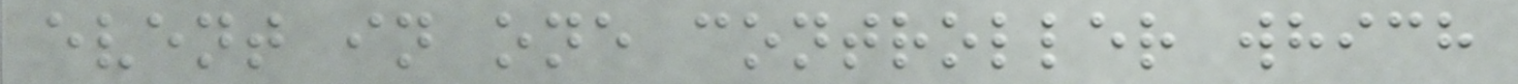event in one controller which
